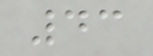43
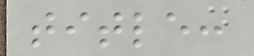title:
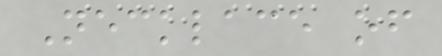Necklace of
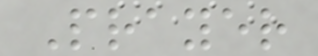Prayer
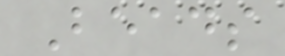Beads
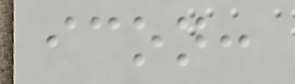icon:
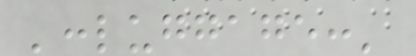':luggage:'
